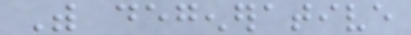With degenerative
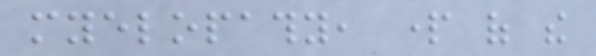myelopathy, part of the
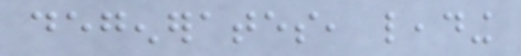degenerates, leading
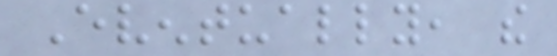Eventually, the
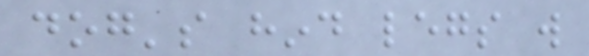dog's hind legs will
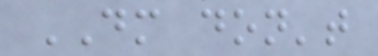DM don't
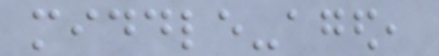middle-aged,
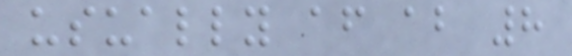usually after about 8
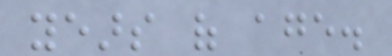years of age.
